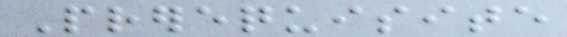Prerequisite
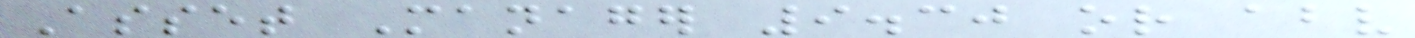Asset Manager 9.30 or above
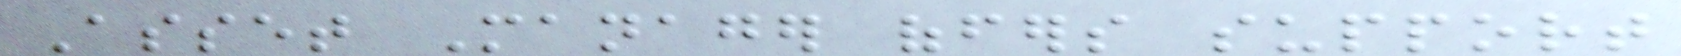Asset Manager offers support
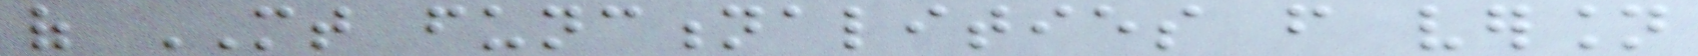of MT functionalities from version
